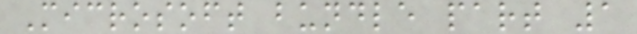Microsoft bundle part 1
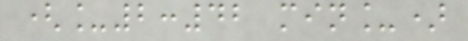(_2:42 min_)
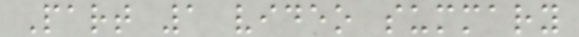Part 1 video summary
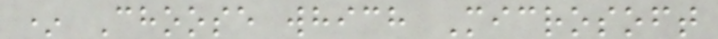* Choose which Microsoft
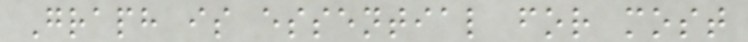Graph is essential for most
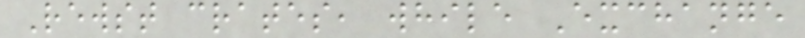Rewst crates, while Exchange
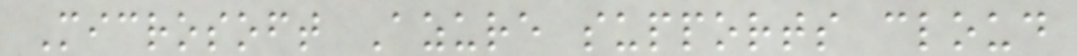Microsoft Azure supports cloud
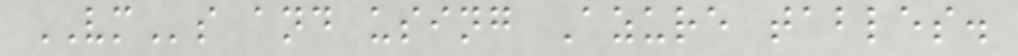VMs and using Azure tables.
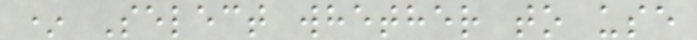* Select whether to use
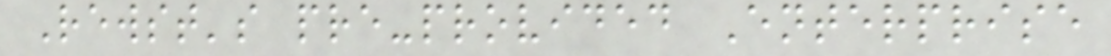Rewst's pre-provided Enterprise
